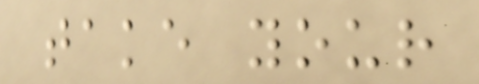take your
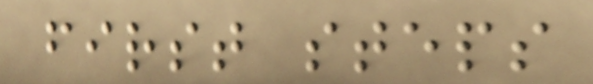first steps
